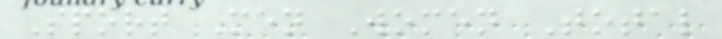Sport Men Women Total
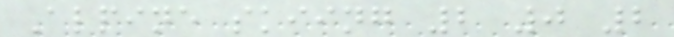Alpine skiing 2 0 2
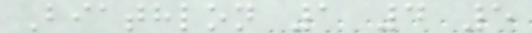Biathlon 1 4 5
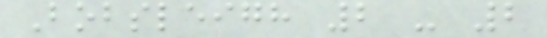Bobsleigh 2 - 2
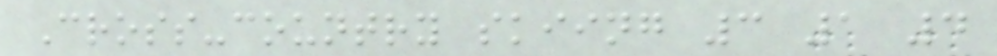Cross-country skiing 3 1 4
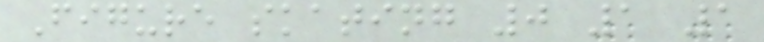Figure skating 0 1 1
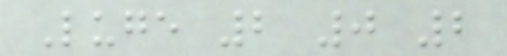Luge 2 0 2
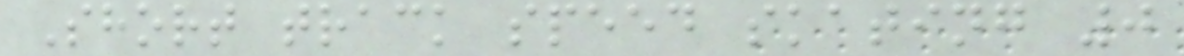Short track speed skating 0
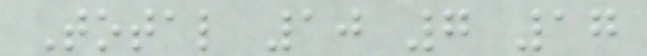Total 10 7 17
